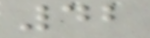42
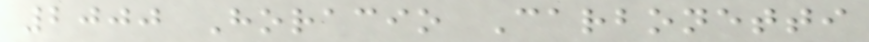2000 Horacio Carbonetti
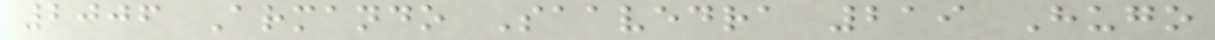2006 Armando Saavedra 219 Hugo
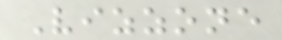Vizzone
